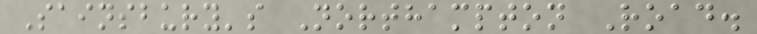Sainsbury's Northampton Road.
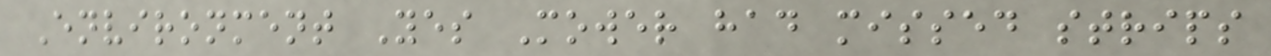Environment Yes Mower had missed strips
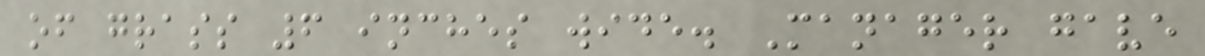of grass 6 inches wide. Manager gave
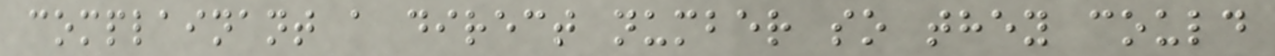complainant a direct number so they could
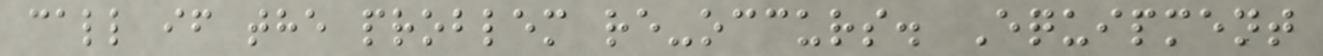call if the problem re-occurs. Equipment
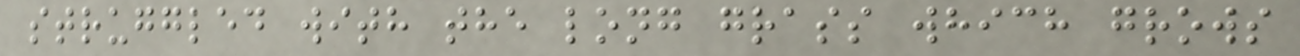struggled with the long grass which grows
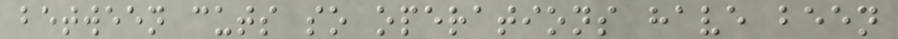between cuts so operations have been
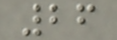26
